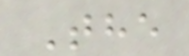The
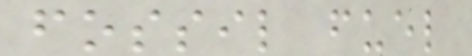fossil fuel
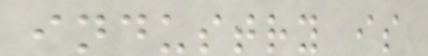industry is
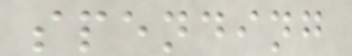spending
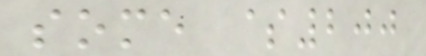some $200
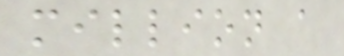million a
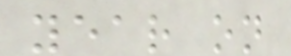year on
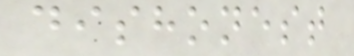dishonest
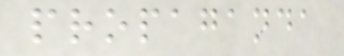propaganda
